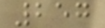257
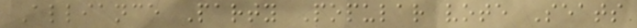Alliance Party Popular vote Seats
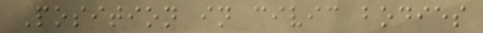Position in civic bodies
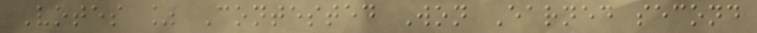Votes % Contested Won Earned second
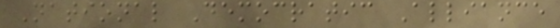National Democratic Alliance
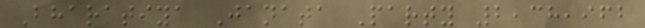Bharatiya Janata Party 2,38,962
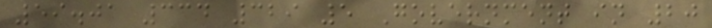59.01 334 329 5 Government in 20
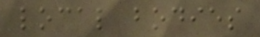local bodies
